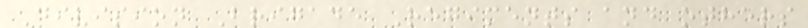Division Brigade Regiments and others
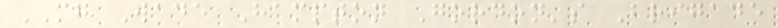MG Wade Hampton Gordon's Brigade
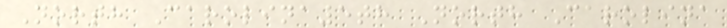North Carolina5th North Carolina
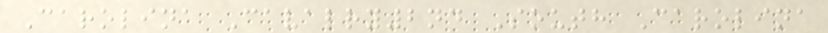Carolina Cavalry2nd South Carolina
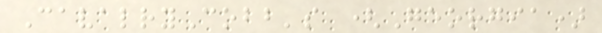CavalryCobb's (Georgia)
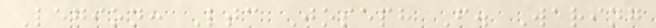Legion: Ltc Joseph F. Waring
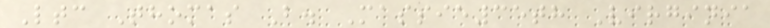Ltc Thomas B. Massie35th Virginia
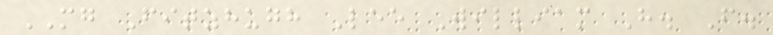MG Fitzhugh Lee William H. F.
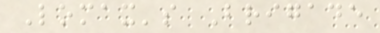Lomax's Brigade
